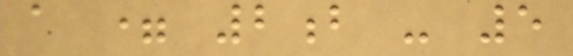a = 2b - 5
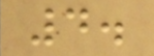4.
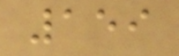159
